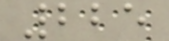225
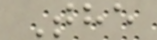The
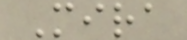Mira
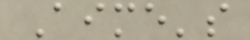Aime's
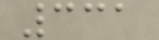331
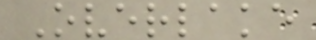Overlake
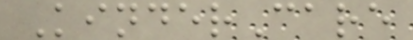KinderCare
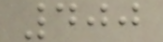400
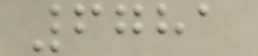6781
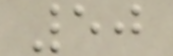50
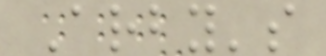Arby's
